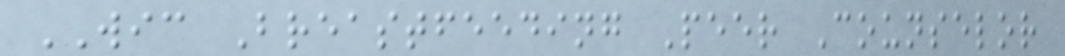WIC Breastfeeding Peer Counselor
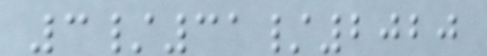3/31/2020
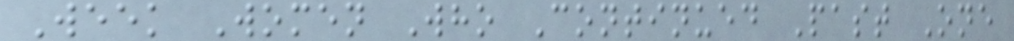Week Women Who Continued Past One
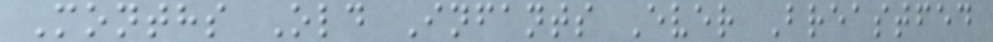Months Old Infants Ever Breastfed
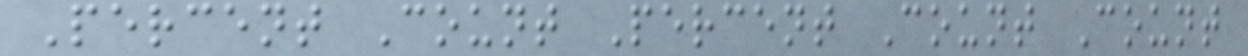Percent Count Percent Count Count
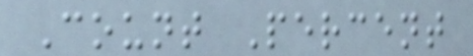Count Percent
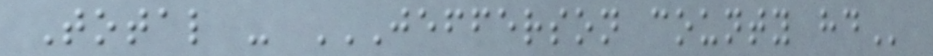Total - JEFFERSON COUNTY HD
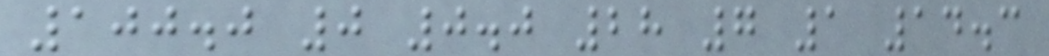100.0 0 0.0 28 7 1 14.3
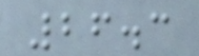26.3
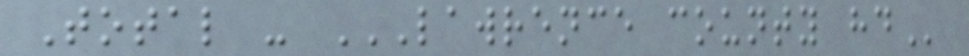Total - LAWRENCE COUNTY HD
